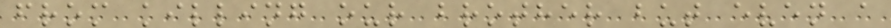from killing our brother but even a
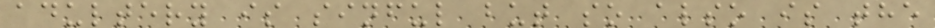adultery is sinful but so also is the
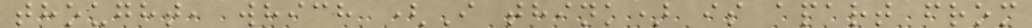thought, which (I think) is apart from
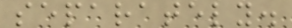separately.
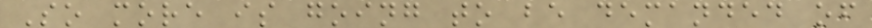So more is going to be demanded of
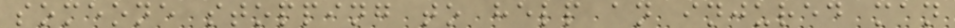someone stopping to help an injured man
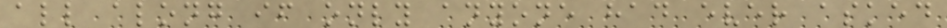all along if only anyone had ever asked
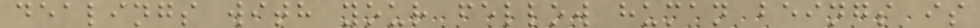dealings with your fellow human beings is
